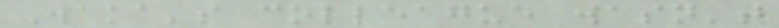Waka's colleague wasn't
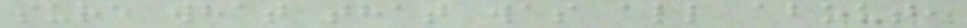sure what that was all about,
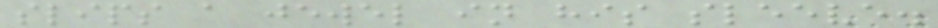slips a jewel in his sleeve.
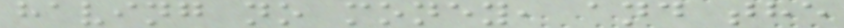having no money, and the
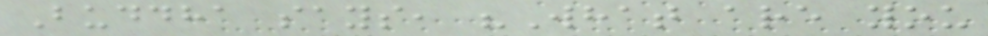Buddha says, "What are you
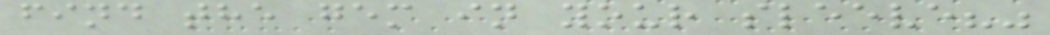find the gem in your sleeve?"
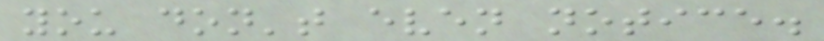you don't even notice.
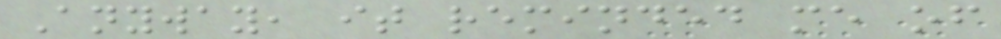Anyway, it reminded me of
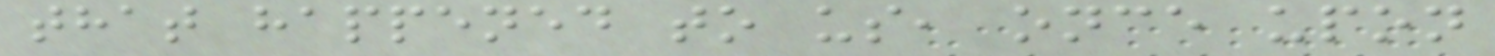that happened to us, once upon
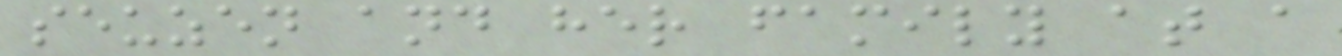seuzen and her family at a
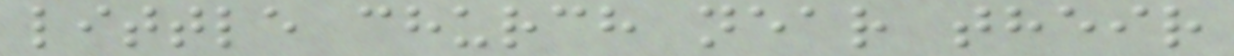little church near their
